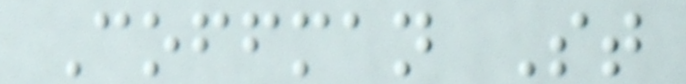Coffman St
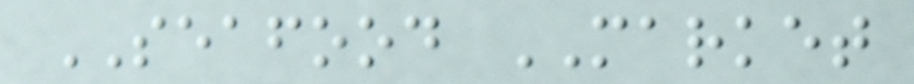SEAFOOD MARKET
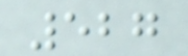527
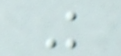K
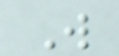W
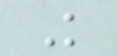K
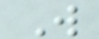W
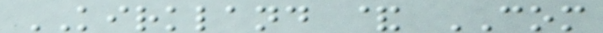KIRKLAND & COM
